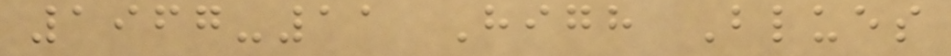1967-11 High Blues
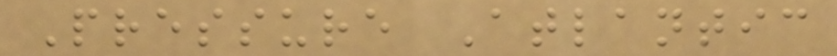Pressure Atlantic
